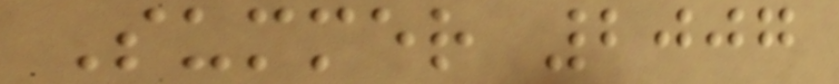Summer 2007
